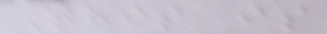This is
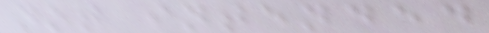not intended
